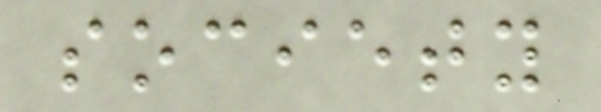society
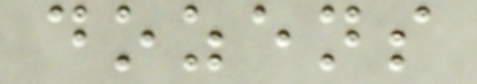dozens
